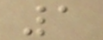1
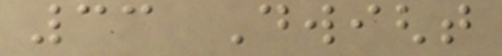33 Dwight
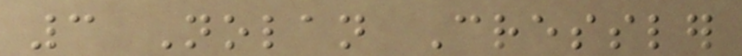3 Nolan Cressler
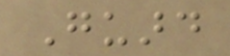Guard
